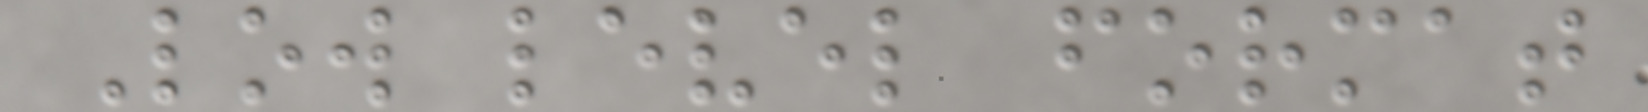Low level format
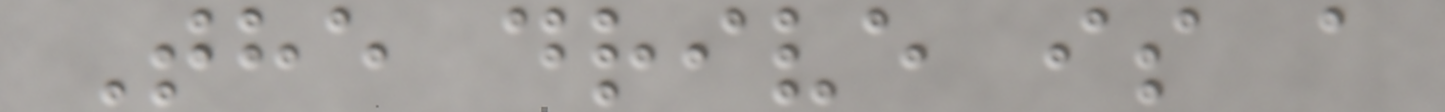The drive is a
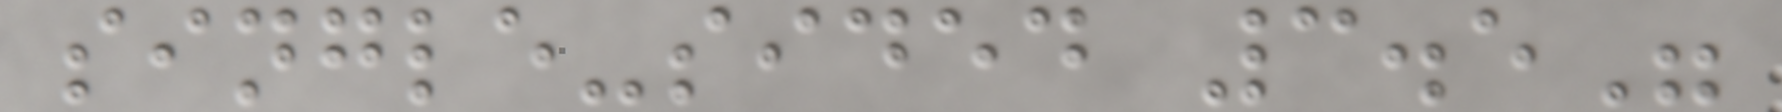single-sided 3.5"
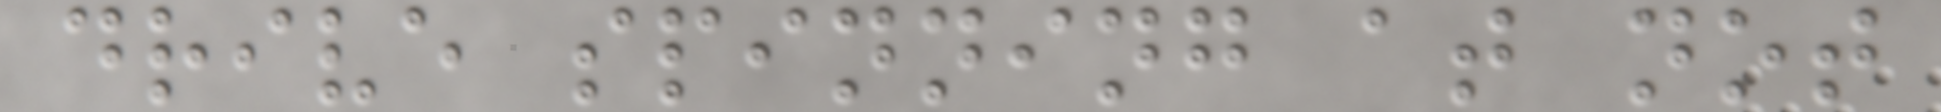drive spinning at not
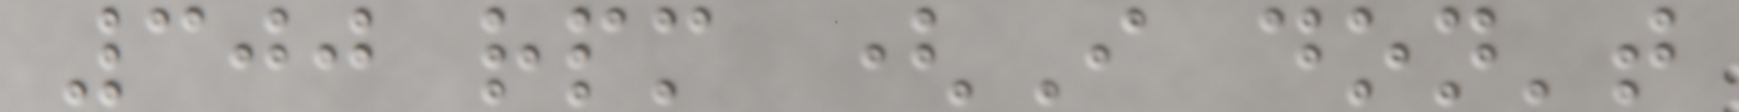300 rpm (I don't
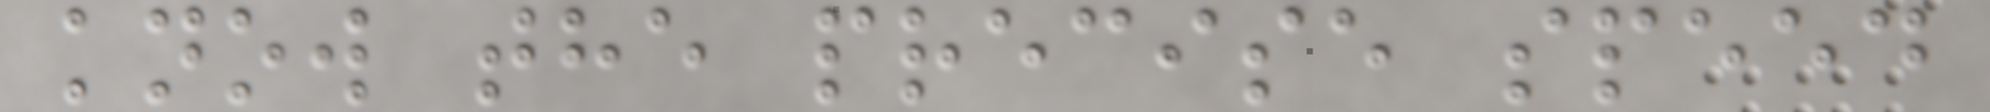know the precise speed
